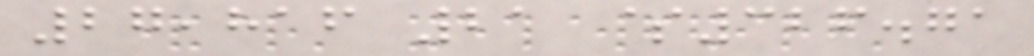27,816 21 $326.71
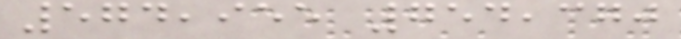574,955 754,370
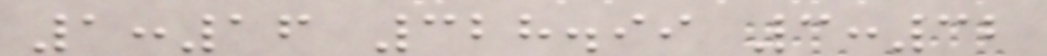1:16 328.99 3:32
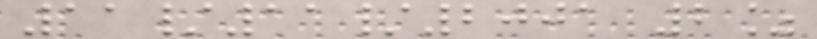11/11/2001 2%
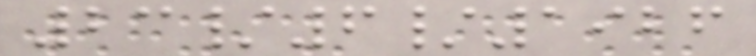23/6/1926
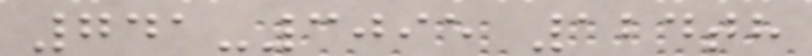741-3095 124th
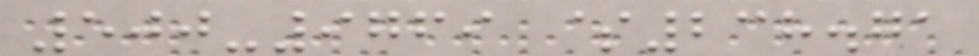500-9769 $238.71
